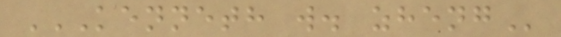KENNETH W. ZHENG
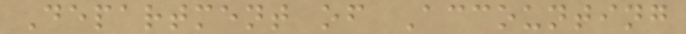Department of Accounting
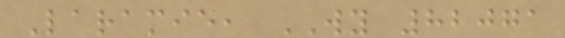Laramie, WY 82071
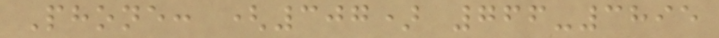Phone: (307) 766-3895
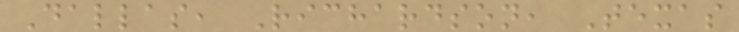Dallas, Richardson, Texas
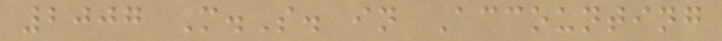2007 M.S. in Accounting
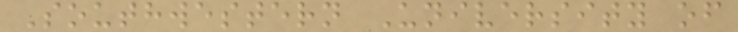Southwestern University of
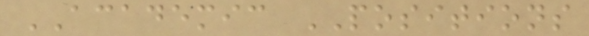ACADEMIC POSITIONS
